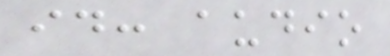id: audio
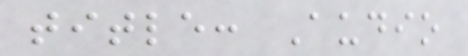title: Audio
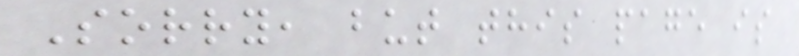Sorry, but this page is
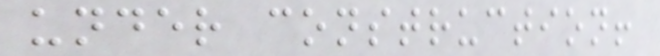under construction!
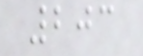203
